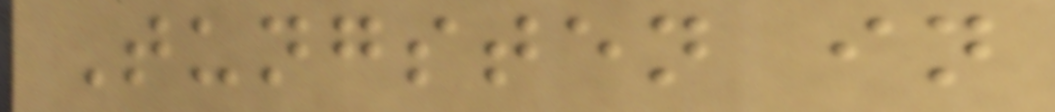Tungsten in
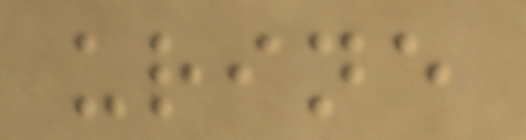urine
